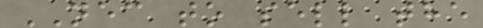NEC to sell the
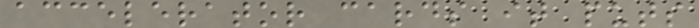accelerator cards it puts
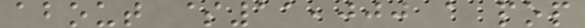about $11,000 a pop
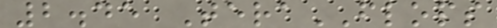2.45 TeraFLOPS
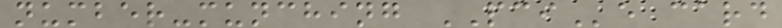number-munching PCIe card
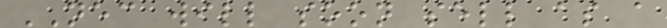NEC will soon sell as a
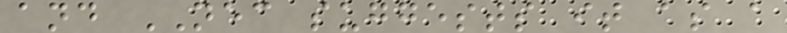and NEC suggests it as a
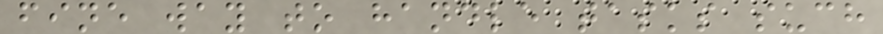fine way to handle tasks such
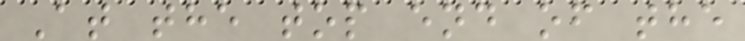At the top end of the
